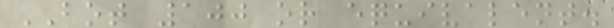BOT 100 or equivalent.
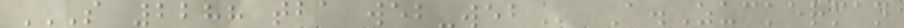S 2288 TBA WEB-WEB A.Zuckerman
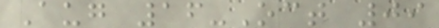Aug 16-Oct 09
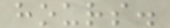hours.
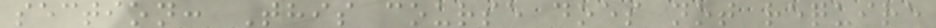section: This course does not require
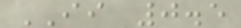II 0.5
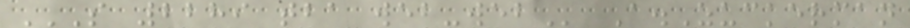S 2289 TBA WEB-WEB A.Zuckerman
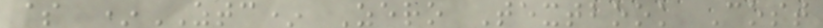$ *ZTC* Zero Textbook Cost
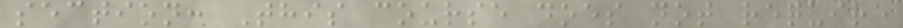section: This course does not require
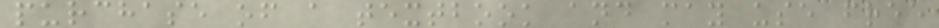purchase of a textbook and may use free
